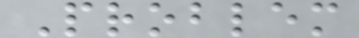Problem
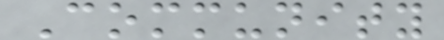Community
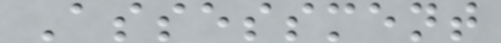Assessment
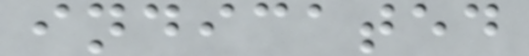indicated
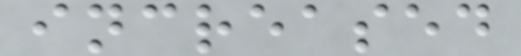increased
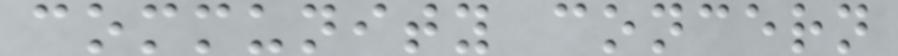community concern
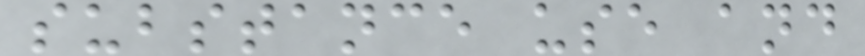substance use and
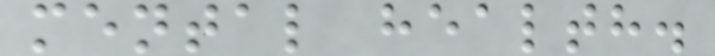mental health.
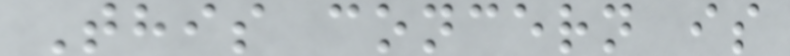This concern is
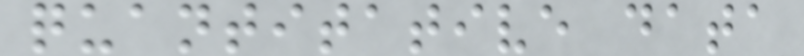quantitative data
